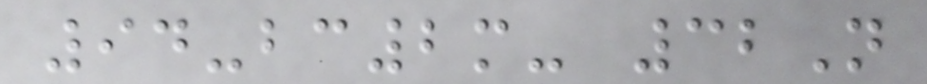94-bc2m- 32N
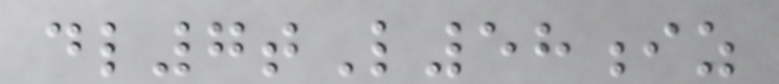dl7tL58iz
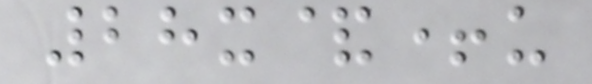28x&+u
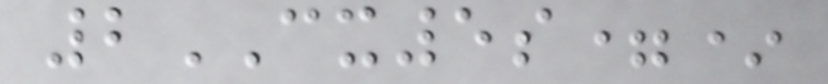2CX5s=*
